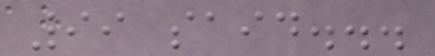99 said...
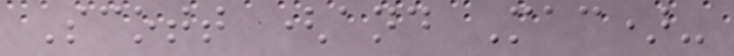Scott (and Mac)-
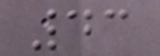43
